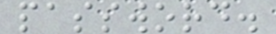password.
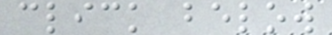click below
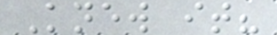Knew it?
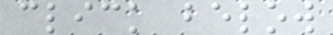click below
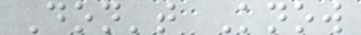Don't Know
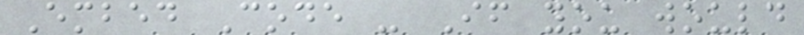Embed Code - If you would
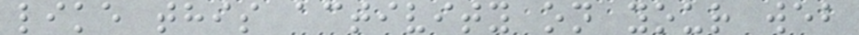like this activity on your web
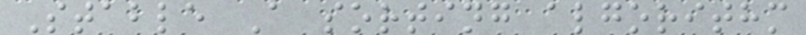Stable A sorting algorithm
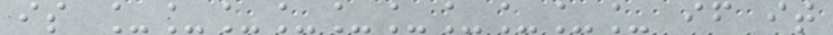is __________ if it
